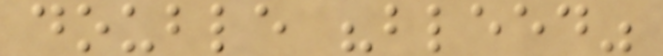double "bleed"
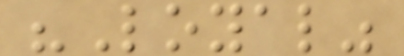"Loyal"
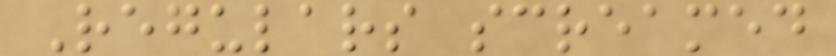Regulars screamed
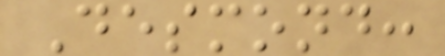Desmond:
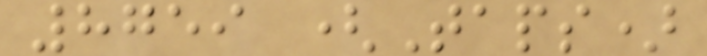8759 (Taps)
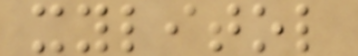xylitol
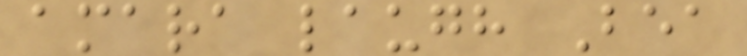amara laugh Bea
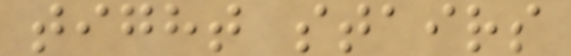tight stairs
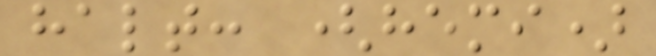halt: (hemi)
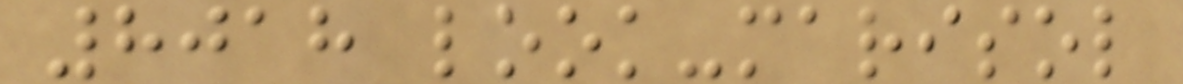8018 look-marisol
